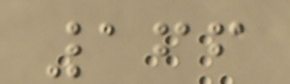166
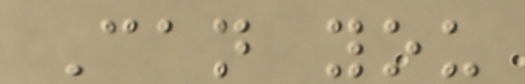Can you
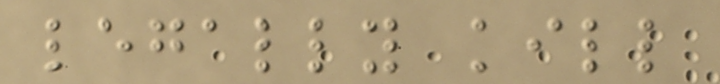legally kill
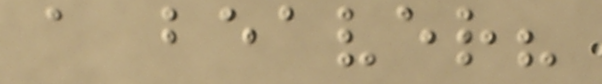a beaver?
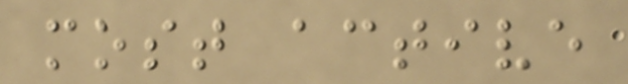most active
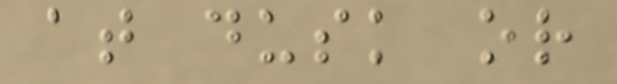at dusk or
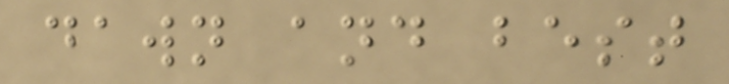dawn and best
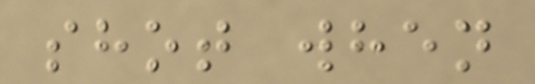shot when
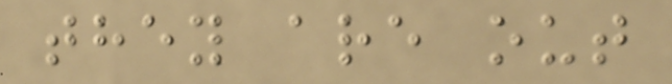they are out
